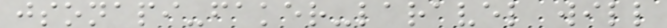jsonapi-faker-laravel will
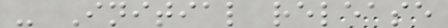- Initial release
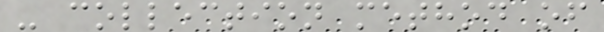- collection method of
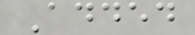Added
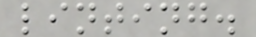linting.
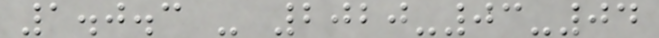1.0.3 - 2020-03-04
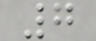7
